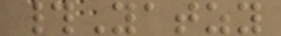#Yatzy
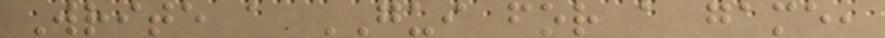Write a GUI for a game,
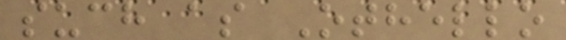such as Othello
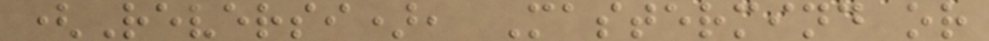(Reversi), Mastermind or
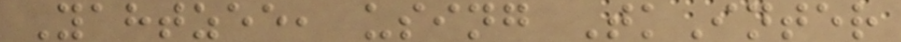Yahtzee, using TkInter
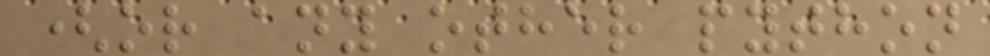(or any other python
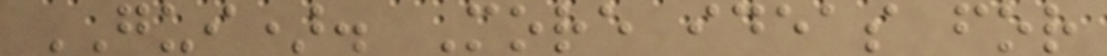GUI). More ideas for
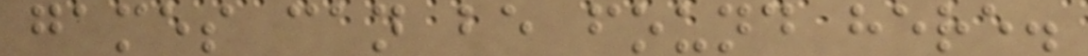games can be found here.
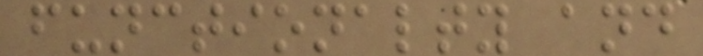functionalty and
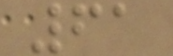61
